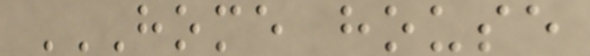HOME HOUSE
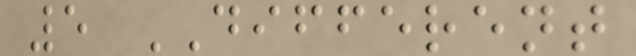5 DIFFERENT
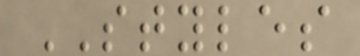STYLES
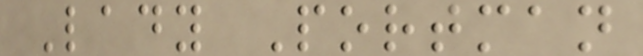Lady Portman
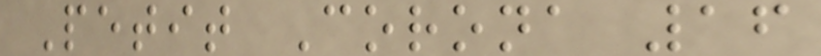Petit Corona 16
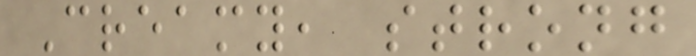Creamy, strong
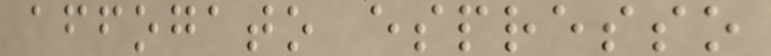affogato espresso
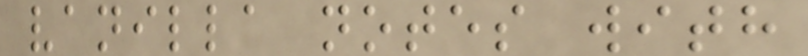vanilla notes with
